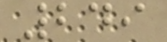249
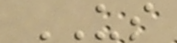US
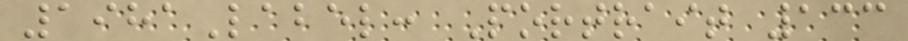1981Label: Portrait 133
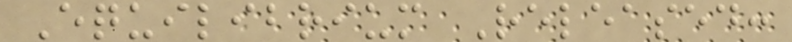Equilibrium Released:
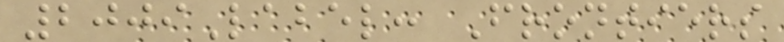2009Label: Frontiers
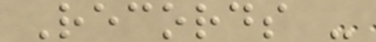Records -
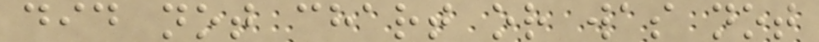did not chart or was not
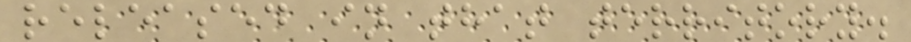released in that territory.
